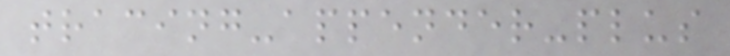tracing-appender-plus
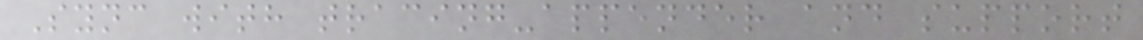Sync with tracing-appender and support
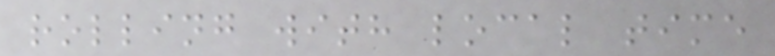rolling with local time
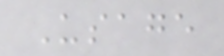Usage
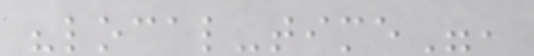"local-time",
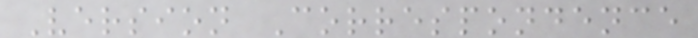Version Correspondence
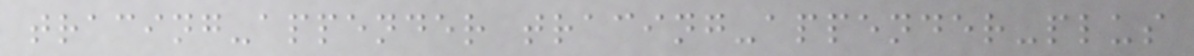tracing-appender tracing-appender-plus
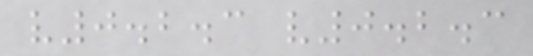v0.2.3 v0.2.3
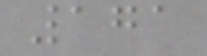171
